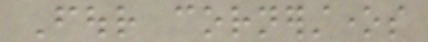Four cornerstones
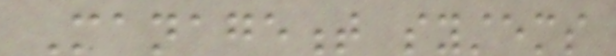Management systems
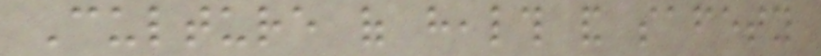Culture of health and safety
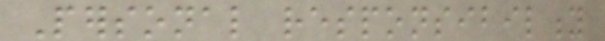Personal responsibility
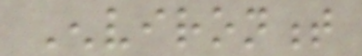Environment
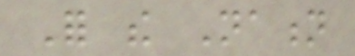For the Nation
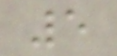5
